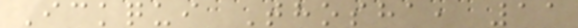Ickqui Thosha, 11
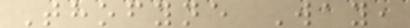Thofyne Way,
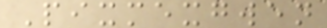Pixmexgwen
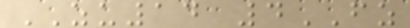ZU14 4FZ
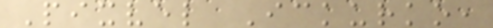Pixvel Ickurko,
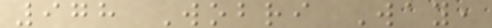978 Wobri Way,
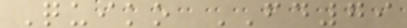Quiko FD79
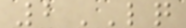2LQ
